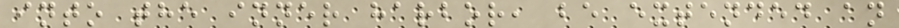into the inner harbor, be extended an
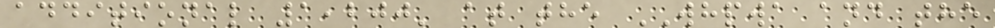additional 1,200' at the WHPWA and the
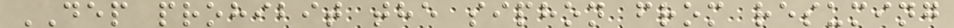DEP prohibit the siphon from resuming
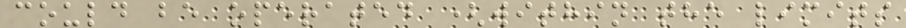could be operated (within the limits
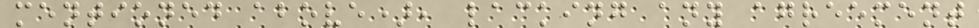mentioned above), lacking any agreement
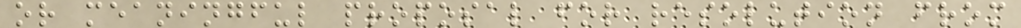or meaningful proposal for resolution from
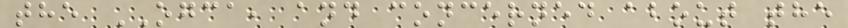the OGCA, and concerned about the
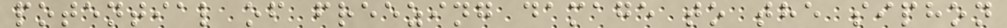potential of freezing damage to the siphon
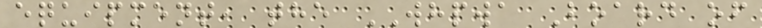equipment, the WHPWA Board of
